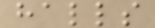halls
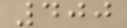400
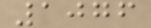1076
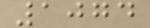1074
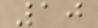10
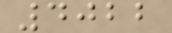4022
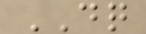DQ
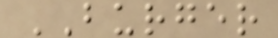BURGER
